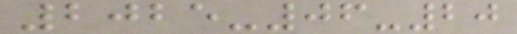2025-06-20
